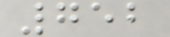752
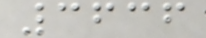3636
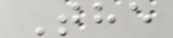The
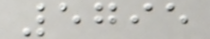5795
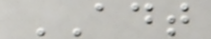ADT
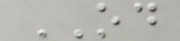OD
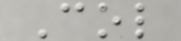Col
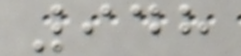948
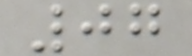07
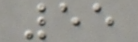55
